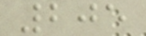205
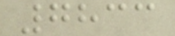7833
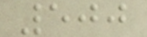500
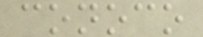conoco
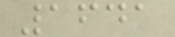1641
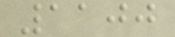1100
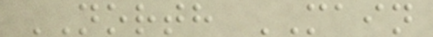NORTH MAIN
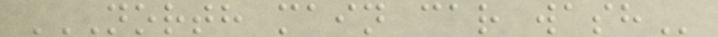NORTH MAIN CAR WASH
